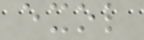exol
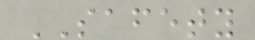SAFETY
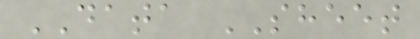DATA SHEET
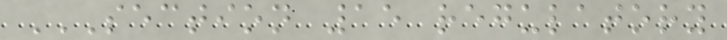SECTION 15 REGULATORY
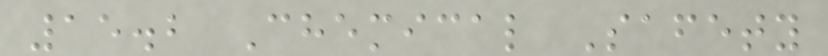15.2 Chemical Safety
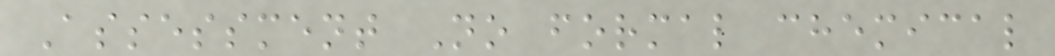Assessment No formal chemical
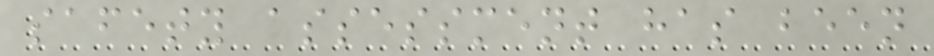safety assessment has been
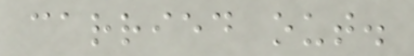carried out.
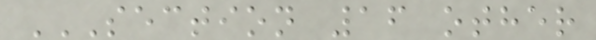SECTION 16 OTHER
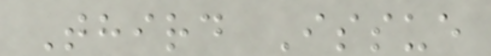Third Issue
